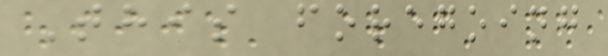This foregoing
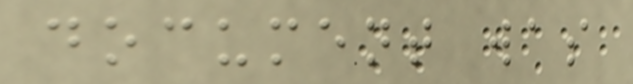document was
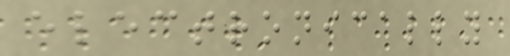electronically
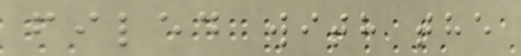filed with the
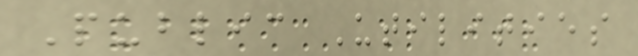Public Utilities
